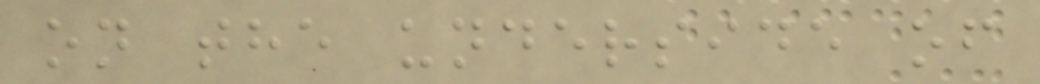on the underside of
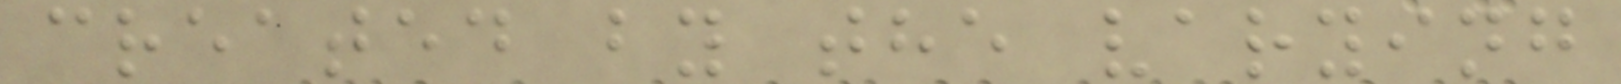created by the varying
